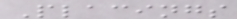Placings
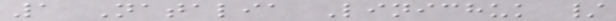1 Natalia Linichuk /
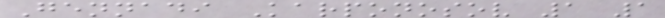Gennadi Karponosov 1 1
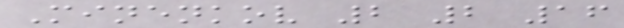Minenkov 2 2 16
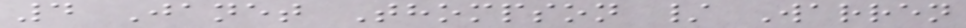4 Janet Thompson / Warren
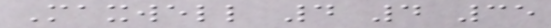Maxwell 4 4 35
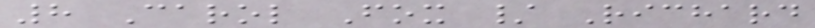8 Carol Fox / Richard
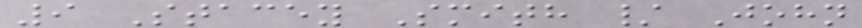9 Stacey Smith / John
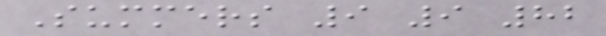Summers 9 9 82
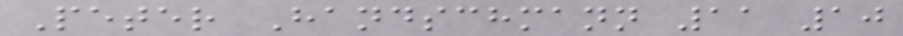Peter Handschmann 11 10
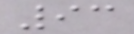93
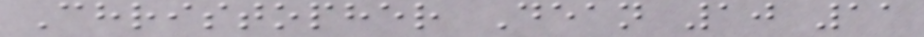Christopher Dean 10 11
